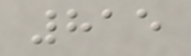815
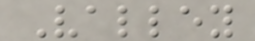Valley
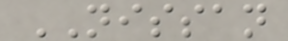NISSAN
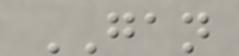GAN
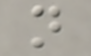n
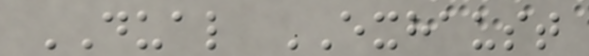DUAL EXHAUST
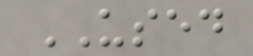USED
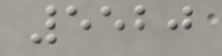5520
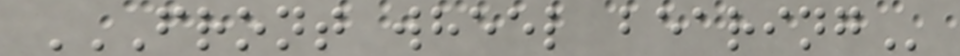FRONT WHEEL BEARING
